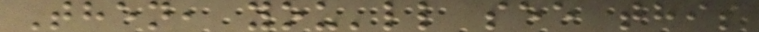Then, you'll see this
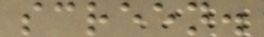screen.
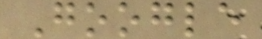Google
